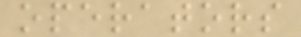operators
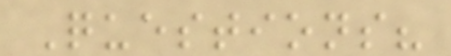Questions?
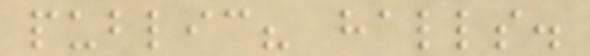public? halls.
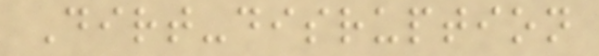Dirt-disruption
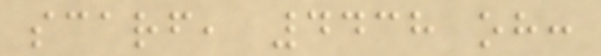scarf, 4438 oh:
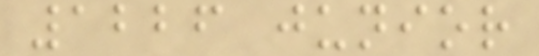1226 junior
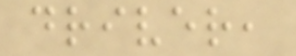driver,
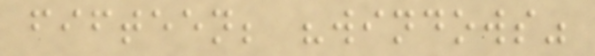fifteen; "windows"
